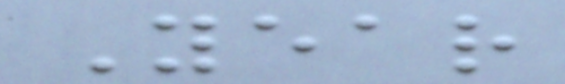Year
